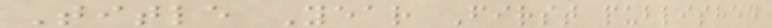Title Year First published
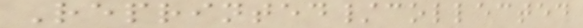Reprinted/collected
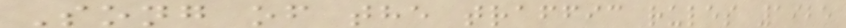Song of the traffic rules 1925
